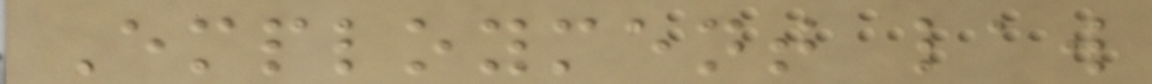Employment law
